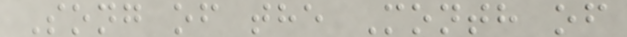Song of the Month of
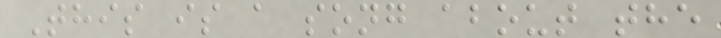This is a song about the
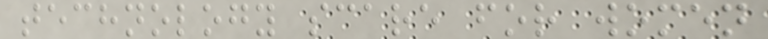technology scare for women
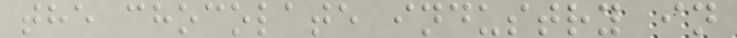the chocolate industry in
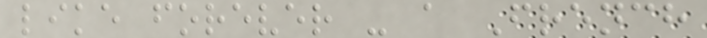like forever - a French
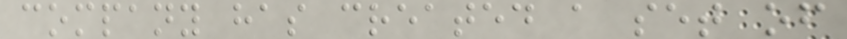company has created a set of
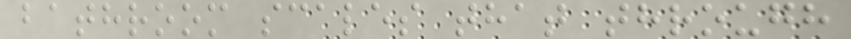bathroom scales that through
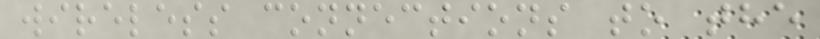wireless connections to the
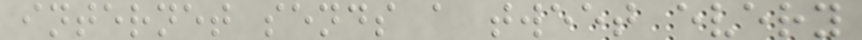internet sends a tweet every
